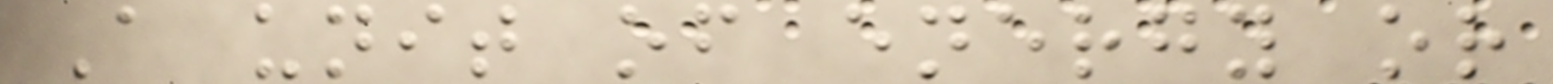A unit of energy or
